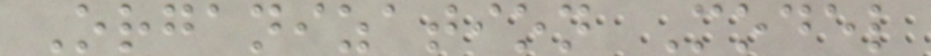Organization Model
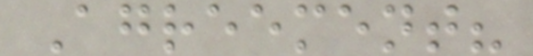Agreement?
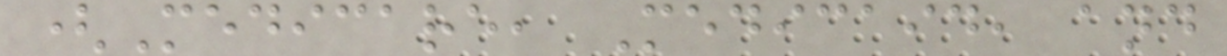(Medicare, Medicaid, and
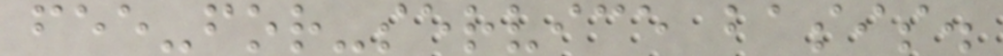fee-for-service basis.
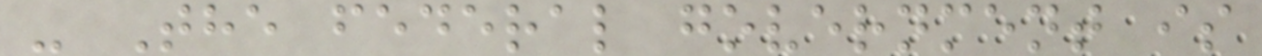- The federal government is
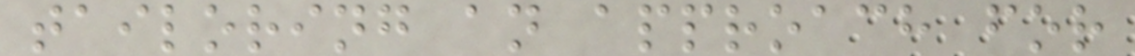tailoring an approach for
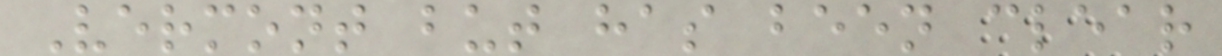Vermont but has been clear
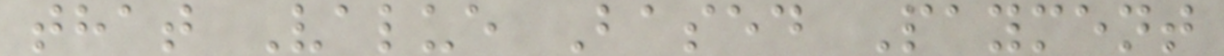that Value Based Payment
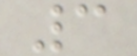3
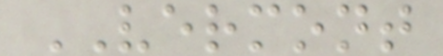VERMONT
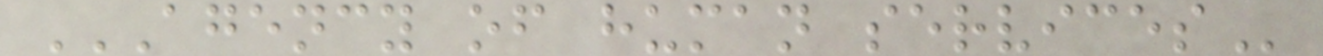AGENCY OF HUMAN SERVICES
